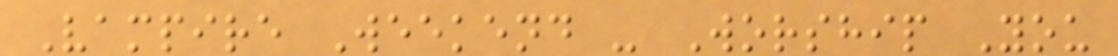Vampire Weekend - Worship You
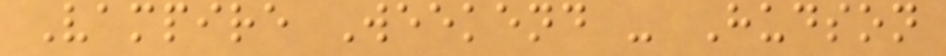Vampire Weekend - Hudson
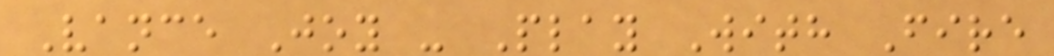Vance Joy - Play With Fire
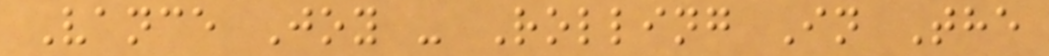Vance Joy - Rolling In The
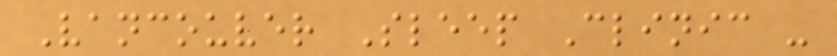Vancouver Sleep Clinic -
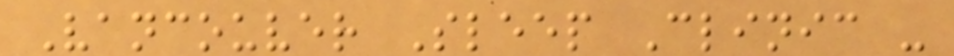Vancouver Sleep Clinic -
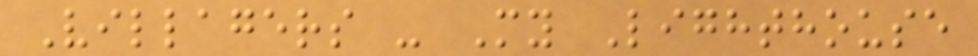Villagers - My Lighthouse
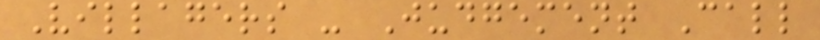Villagers - Judgement Call
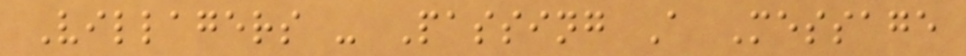Villagers - Passing A Message
